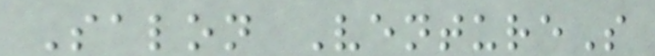Salon VentureS
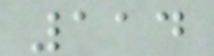114
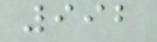992
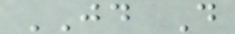JD D
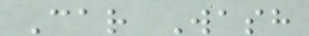Car Wash
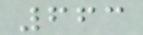663
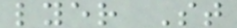lyer St
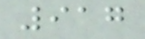917
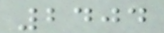2404
